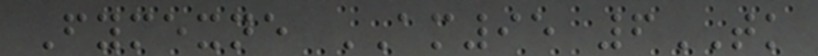Fymexne AM95 6TK
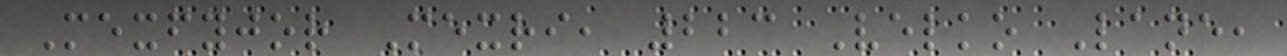Mexfyjor Mexri, 223 Velko Lane,
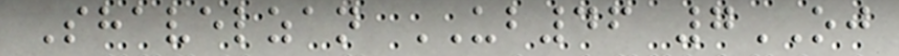Shavelzan UB46 7OJ
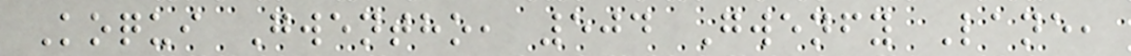Koqui Gwentho, 504 Gwenfy Lane,
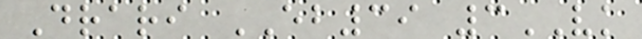Drari EB39 3VK
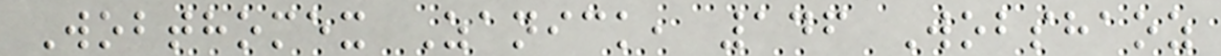Wobthomex Zanick, 146 Wobshaoz
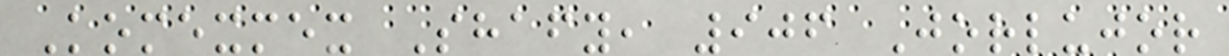Komexmex Shafy, 906 Jorlujor
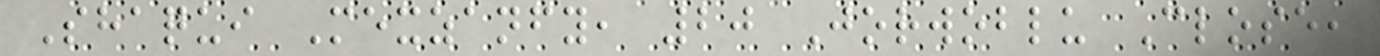Shaqui Mexzanfy, 20 Jorwoblu Close,
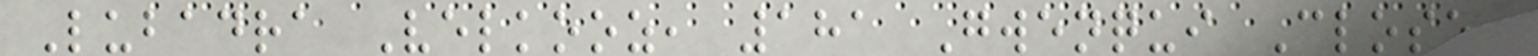Lubadra Velkooz, 181 Gwenqui Close,
